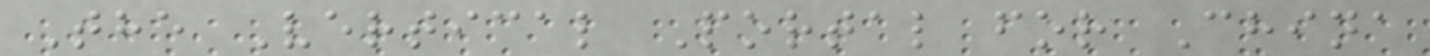The Vertical Portal for China
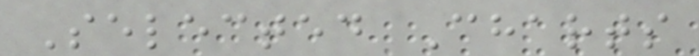Selected Charts
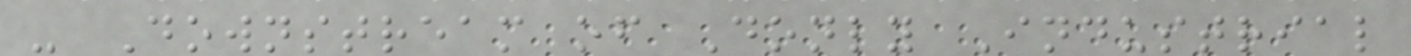- Downstream of Donly Industrial
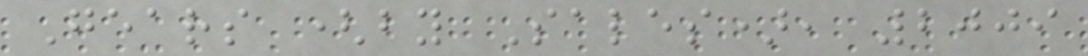Gears (by Sales), 2009
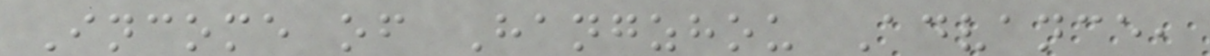Income of Hangzhou Advance,
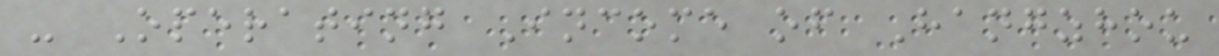- Operating Income of Hangzhou
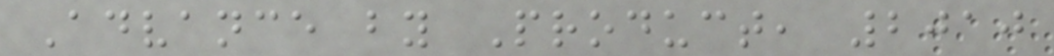Advance by Product, 2010
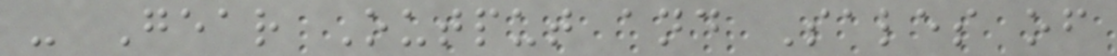- Gear Output and Sales of
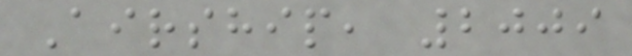Airship, 2009
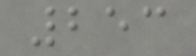253
